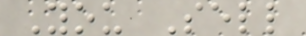You Sell
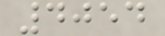4054
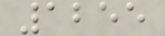1255
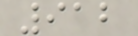912
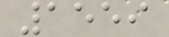1559
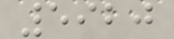5920
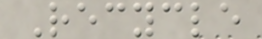Recycle
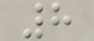8
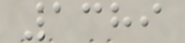1389
